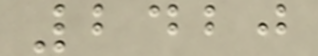2420
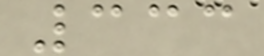333
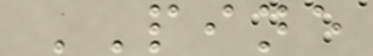PINE
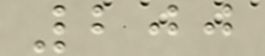200
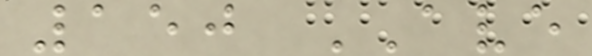150 AVE
